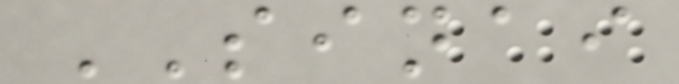SINAI
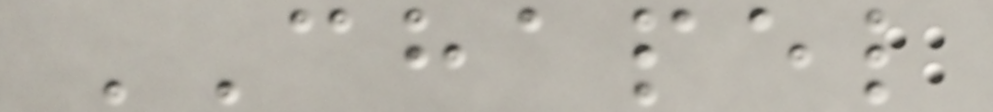CHAPEL
